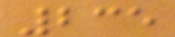235
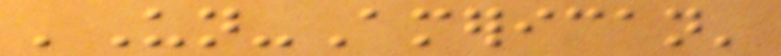'Un-American'
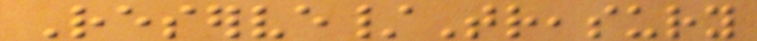Reserve/Treasury
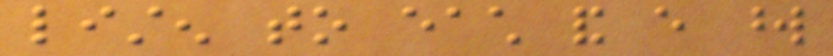listen to each and every word
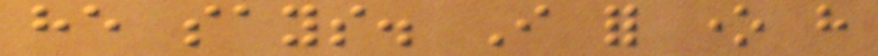he says. I for one have
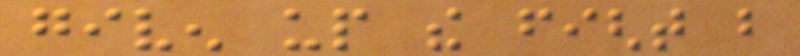given up the fight but
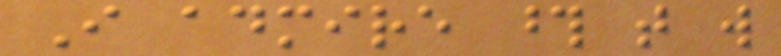I admire those that will
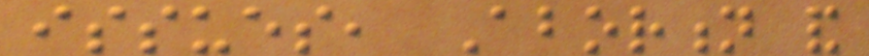issues, Abortion and
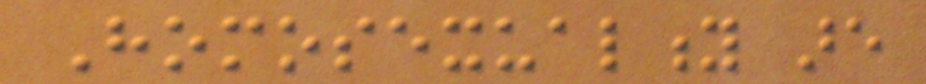Homosexuality are
